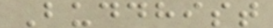Buddhist
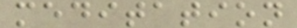meditation
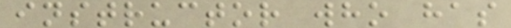instructor who has
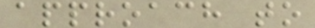approach to
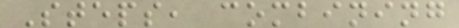Steps, combining
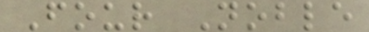Four Noble
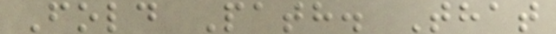Fold Path. That
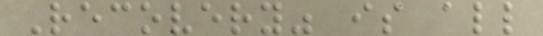Recovery" is all
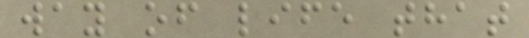way of life that
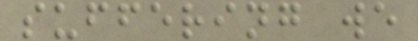suffering we
